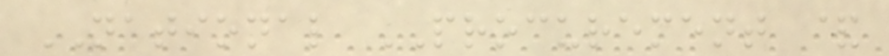NATIONAL PROCUREMENT &
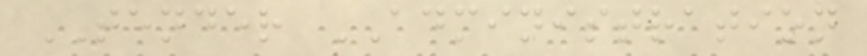TENDER ADMINISTRATION
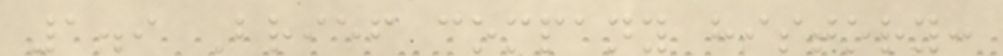1.9 Brief company history:
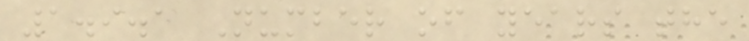1.9.1 Number of years the
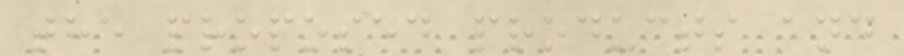the proposed products and
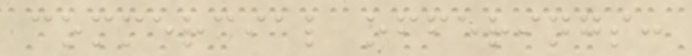commercial offerings:
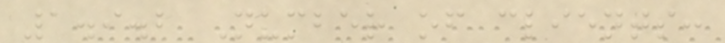1.9.2 Number of clients:
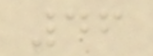46
